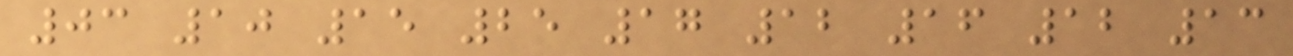03 10 15 25 17 12 16 12 13
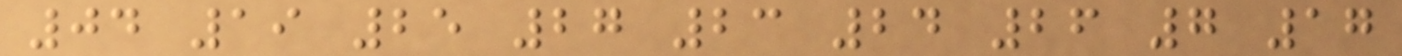04 19 25 27 23 24 26 7 17
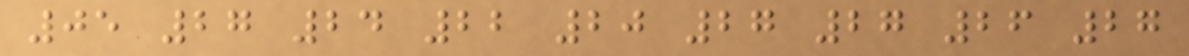05 27 24 22 20 27 27 26 27
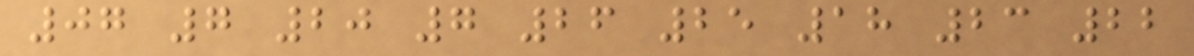07 7 20 7 26 25 18 23 22
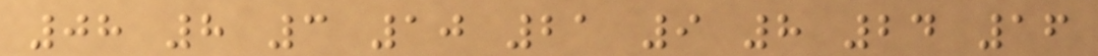08 8 3 10 21 9 8 24 16
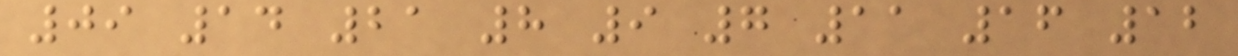09 14 21 8 9 7 11 16 12
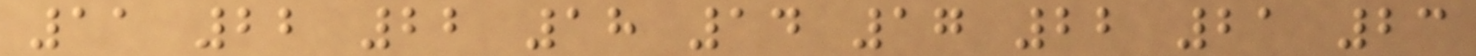11 22 22 18 14 17 22 21 23
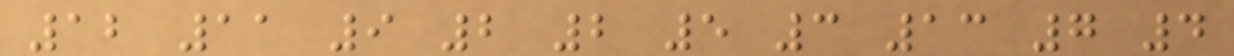12 11 9 2 2 5 3 13 7 4
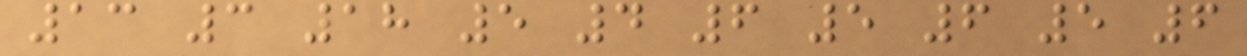13 3 18 5 4 6 5 6 5 6
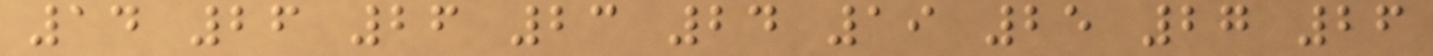14 26 26 23 24 19 25 27 26
